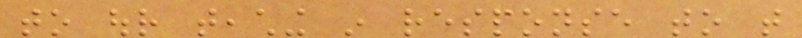to our teaching in response to that
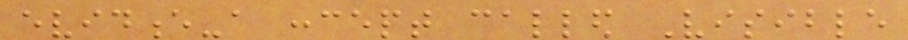evidence-a concept called Visible
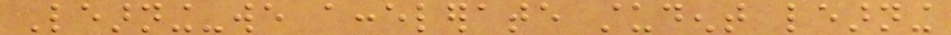Learning-we accelerate student learning
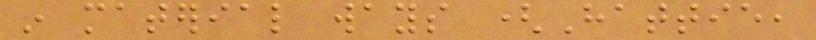in material ways (Hattie,
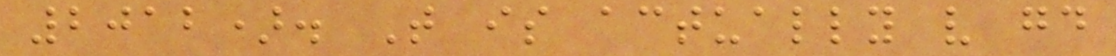2012). That is actually very good
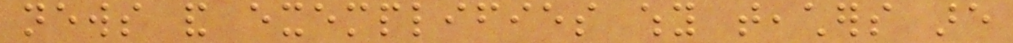news and exemplifies why teachers are
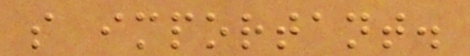so important.
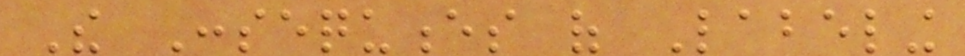The Consequences of Labeling
